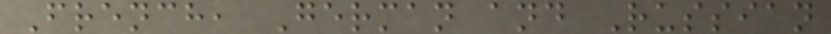French, German and Russian
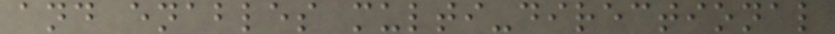and enables multi-directional
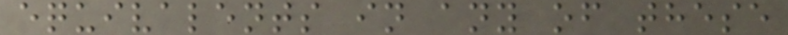equivalents in any of these
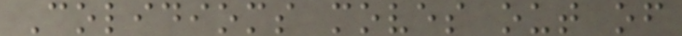Colidioms moves out of
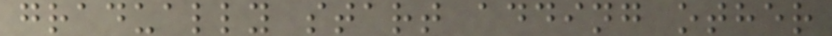gradually start adding other
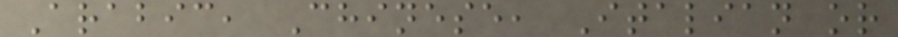Arabic, Chinese, Italian or
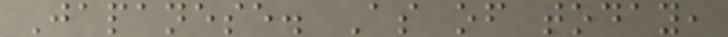Japanese. As of today,
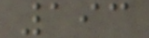193
